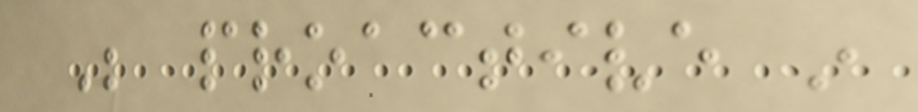Be proactive in
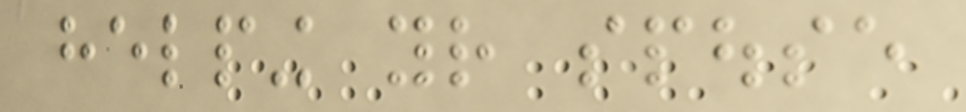helping your spouse
